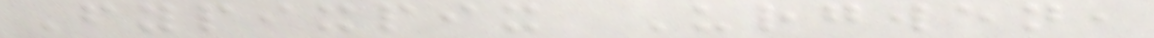Fypixpix Urgwen,
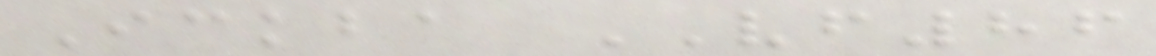Ickba VF86
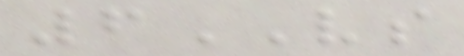6VS
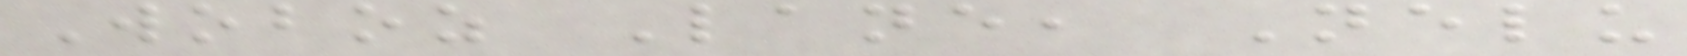Woboz Lane, Nelu
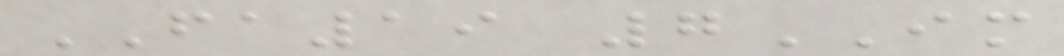FA19 7IM
